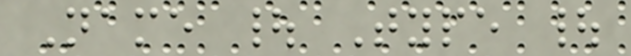Name | Type |
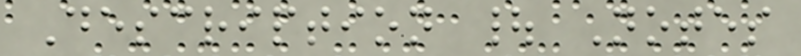Description | Notes
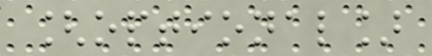[optional]
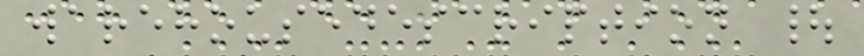warehousedescription |
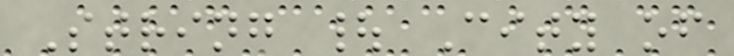String | City of
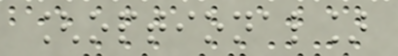[optional]
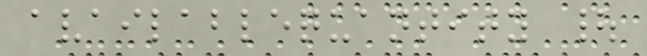availablequantity |
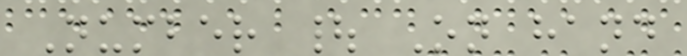Number | On hand
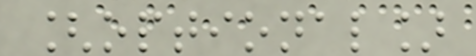[optional]
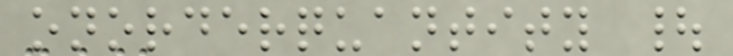onorderquantity |
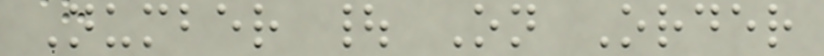Number | On Order
